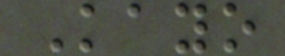Kayo
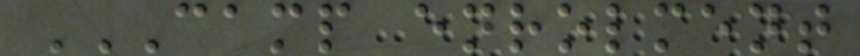CAMP ENROLMENT
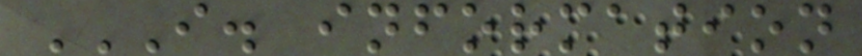I. INFORMATION
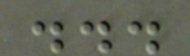...
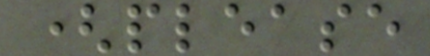(please
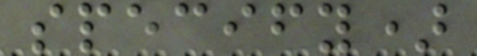specify)
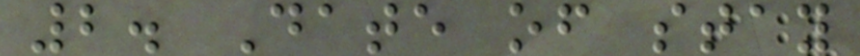2. Date of stay
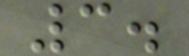3.
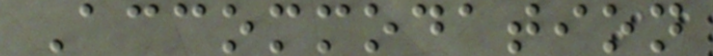Accommodation
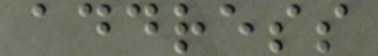address
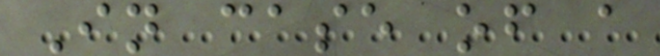In case of a
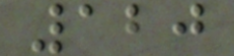120
